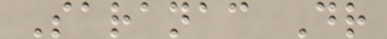Saranac Dr
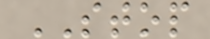STOP
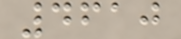4610
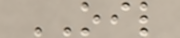OIL
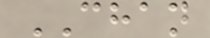CHAN
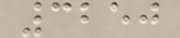3250
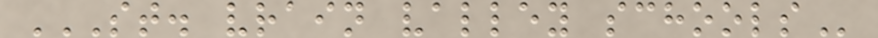ST. VRAIN VALLEY SCHOOLS
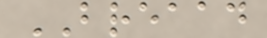BREAAD
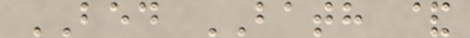BED BATH &
